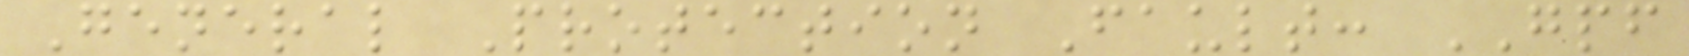General Protection Fault: GPF
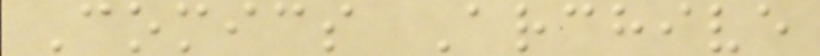Comics Archive
